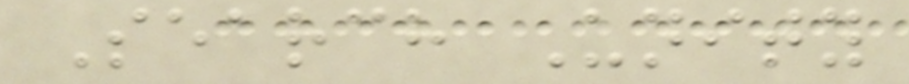Search Unity
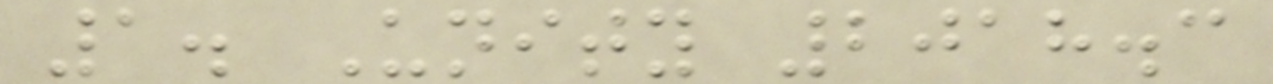1. Unity 2018.3
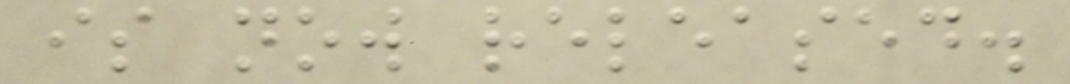is now released.
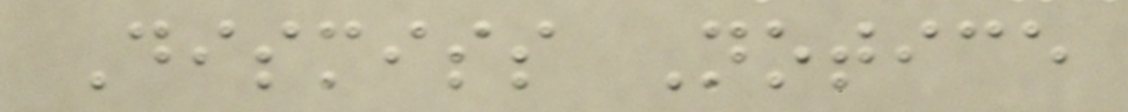Dismiss Notice
